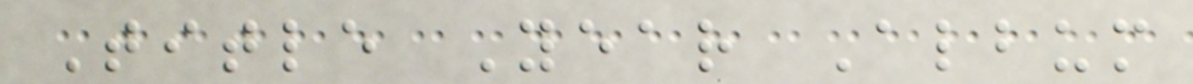Title Year Album
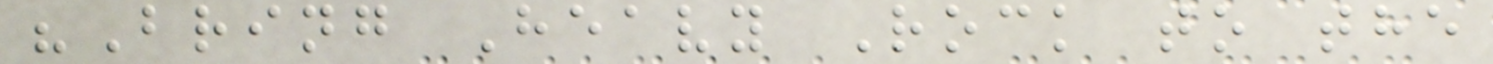"Bring Heavy Rock to the
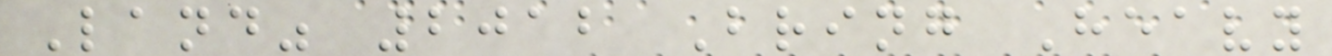Land" 2012 Bring Heavy
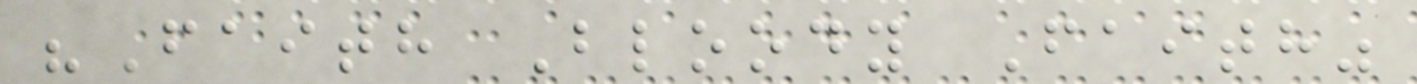"Faith Bloody Faith"
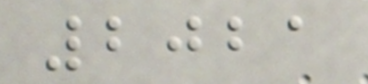2021
